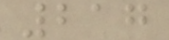217
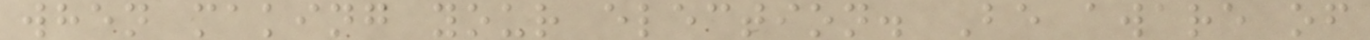when making your election. Be aware of
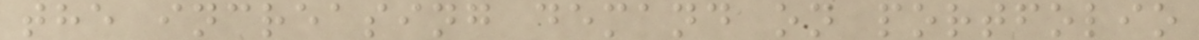the increasing demand on portfolio
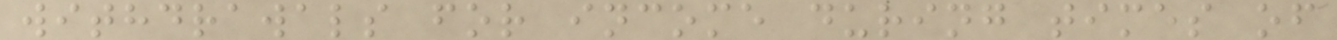withdrawals for income during times of
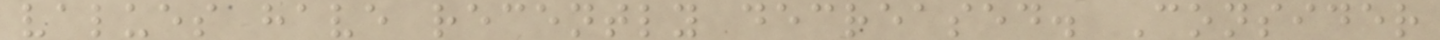values have recently decreased. Consider
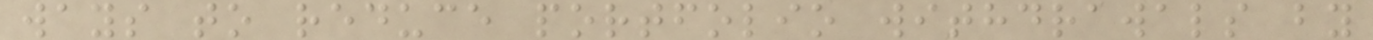ways to reduce portfolio withdrawals by
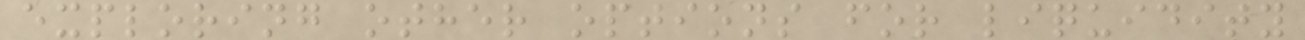exploring other options for liquidity
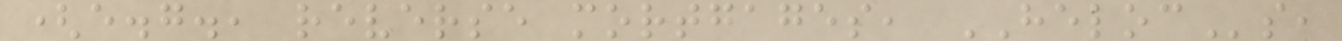(e.g., reverse mortgages, HELOCs,
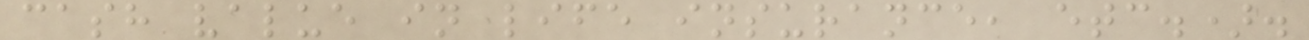cash value in life insurance, etc.).
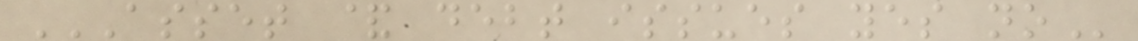ASSET & DEBT ISSUES YES NO
